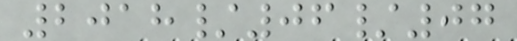2018/06/07
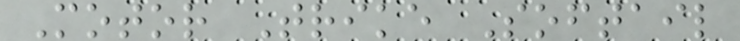Motor Trike Softail
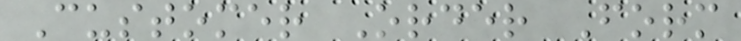Customer Order Form
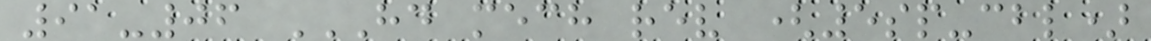91-06 HD MECH REV (5SP-CBL)
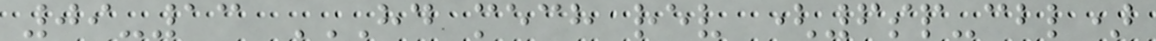09-13 HD MECH REV (6SP-CBL)
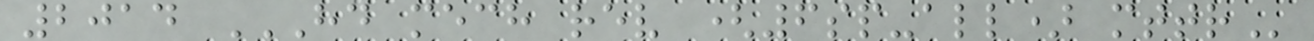2014 HD MECH REV (6SP-ALL) MTTR
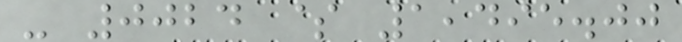- 0024 $ 1,495.00
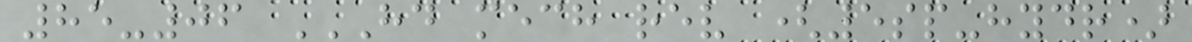85-06 HD MECH REV (5SP-HYDR)
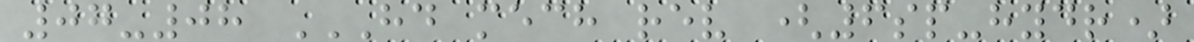07-08 HD MECH REV (6SP-HYDR)
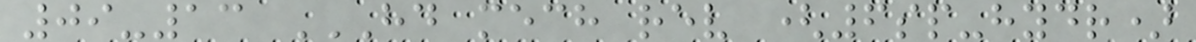09-13 HD MECH REV (6SP-HYDR)
